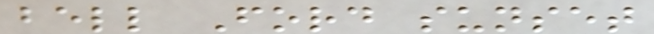bell Ford sunset
